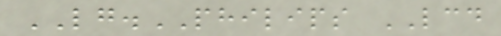LG.PHILIPS LCD
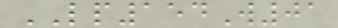LP154W01
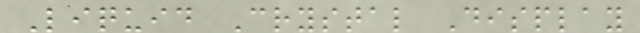Liquid Crystal Display
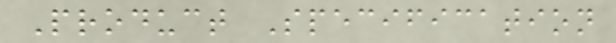Product Specification
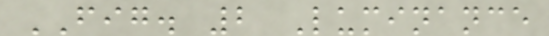FIG. 2 Luminance
